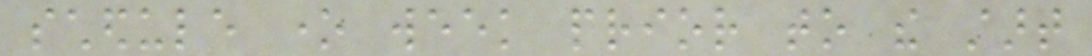schedule one week prior to the start
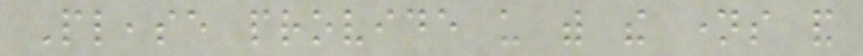Please provide us with the names and
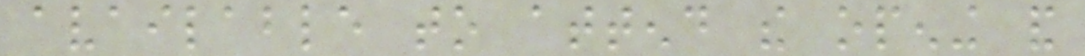available to attend the opening and
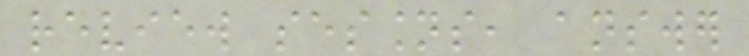review sessions, answer
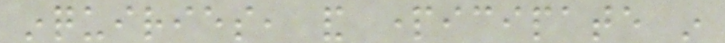inquiries, and participate in
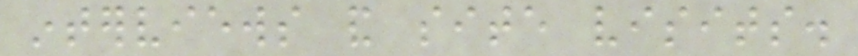interviews and site visits.
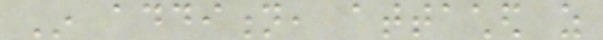In addition, attached as
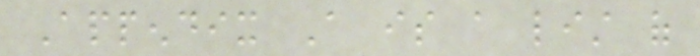Appendix A is a list of
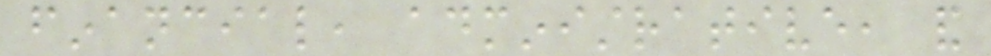financial, administrative, and
